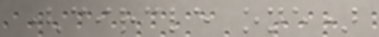(circle one)
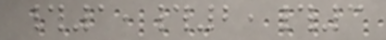#1,#2,#3
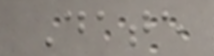Date
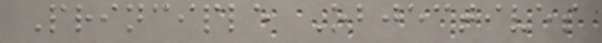Principle Objectives
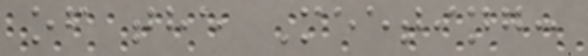of the Meeting:
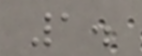1.
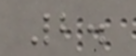2.
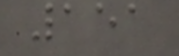151
